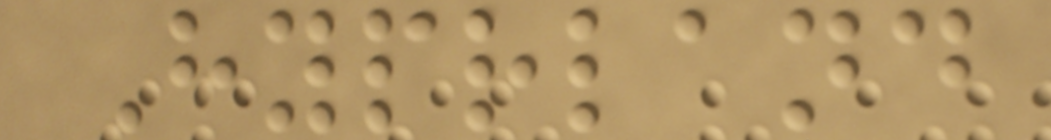Hyprland
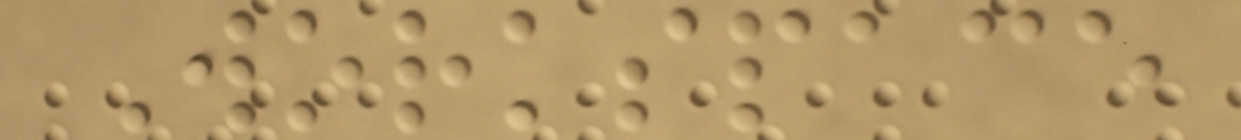Workspace
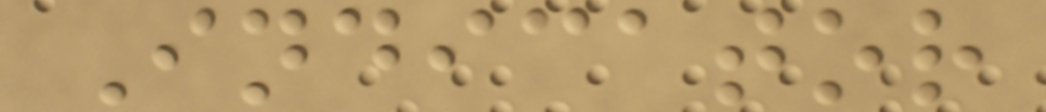Indicator
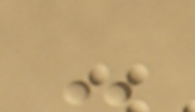-
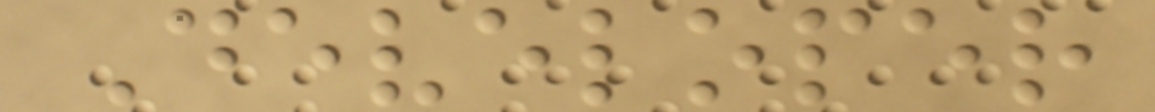Developer
